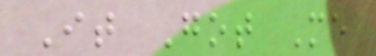It Got Me
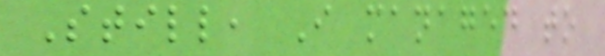Still, I managed to
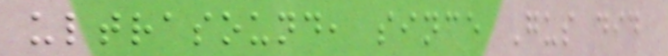ultrasound, since Gus did
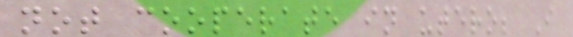not cooperate in utero; I
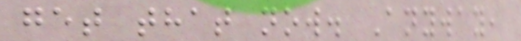get that now. Anyway,
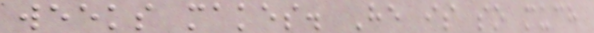weeks makes. He is so much
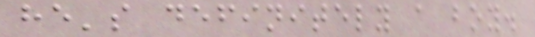he's definitely a boy.
